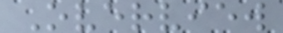Overview
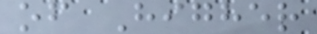of Higher
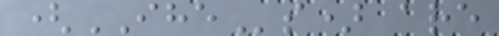(IHEs) are
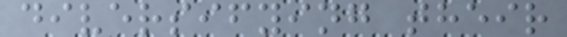diversifying their
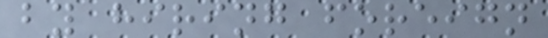by hiring foreign
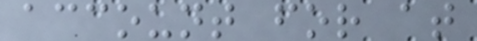account for at
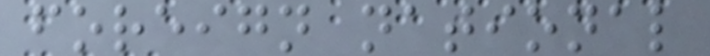foreign national
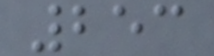253
